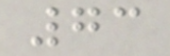73
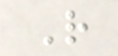R
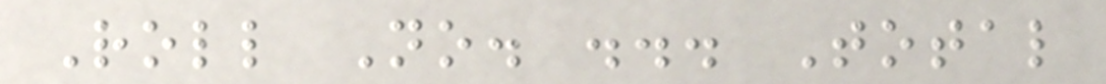Roll No. ... Total
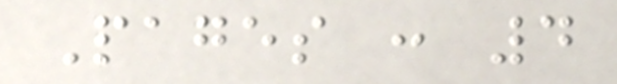Pages : 4
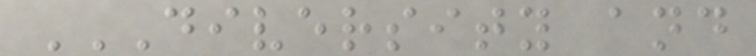DIVERSITY AND
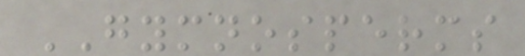GYMNOSPERMS
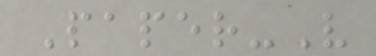Paper-V
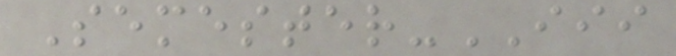Semester-III
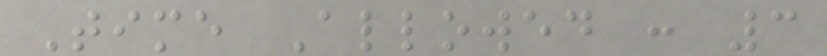Time Allowed : 3
